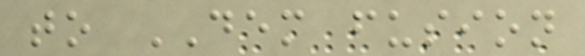to DEM fusion
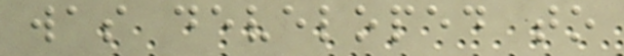was developed to
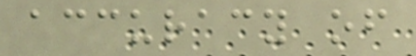accuracy of
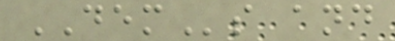DEMs and
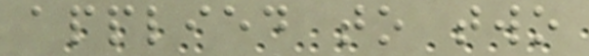applied to two
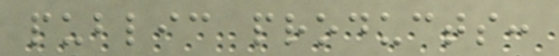public products:
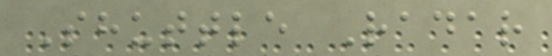Shuttle Radar
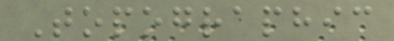Topographic
